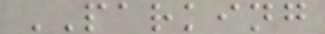PARKING
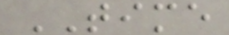TIME
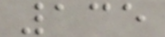135
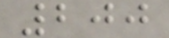200
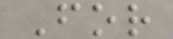For
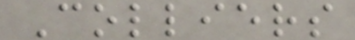Colliers
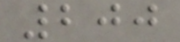200
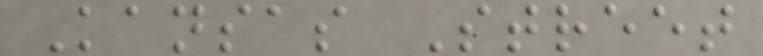Kansas Street
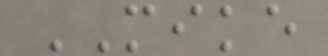MIKE
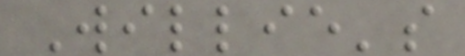Willie's
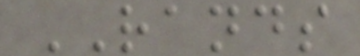RANDS
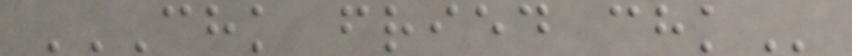CHK FRIED CHK
